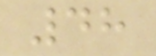48
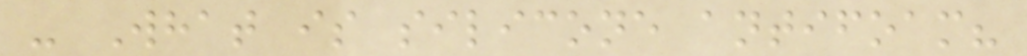- What is silicone antifoam?
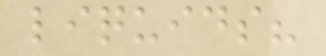liquids?
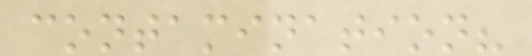contamination?
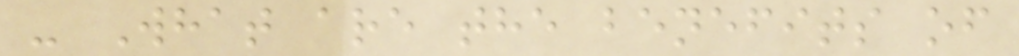- What are the benefits of
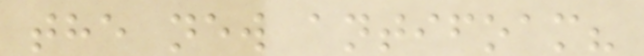the new antifoam?
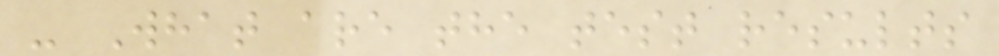- What are the test results
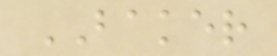BAKER
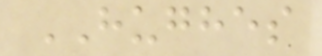HUGHES
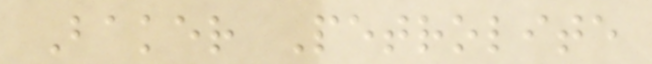Baker Petrolite
